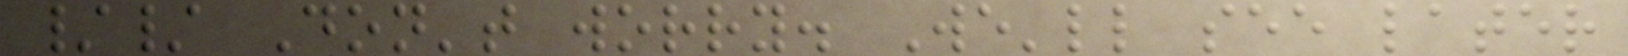// Don't worry. We'll see later
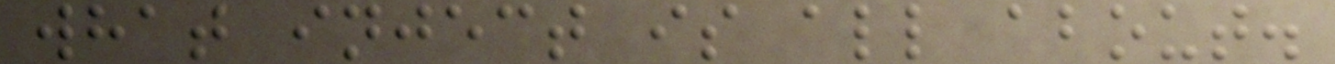what inject is all about.
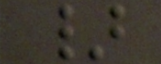}
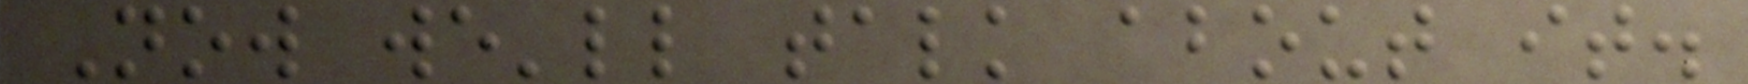Now we'll talk about it.
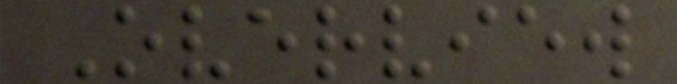Overview
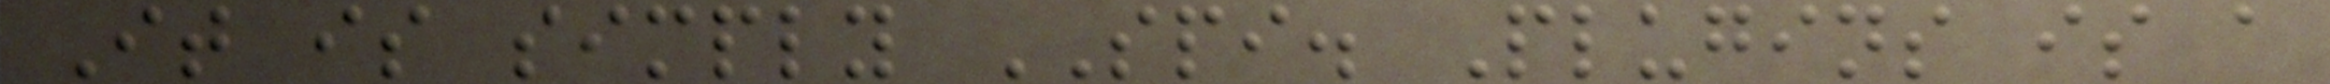It is simply SPI. Plugins is a
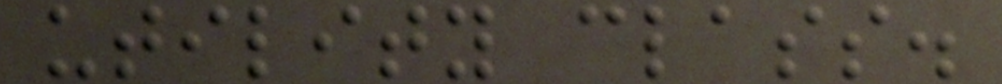utility class.
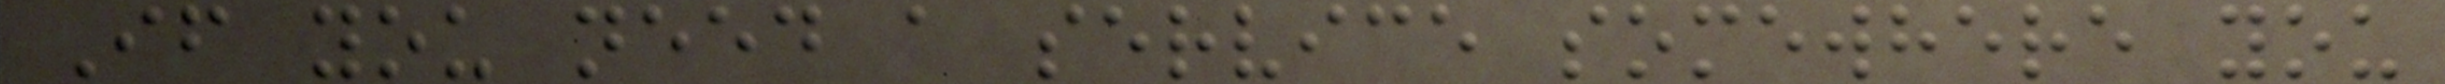If you need a service somewhere you
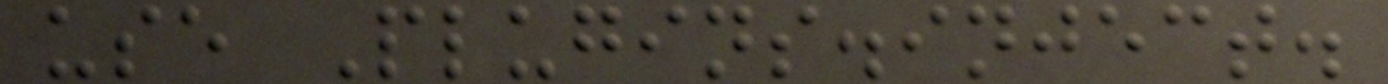use Plugins.inject.
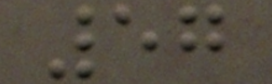57
